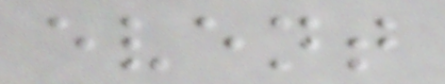event
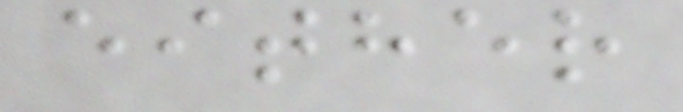either
